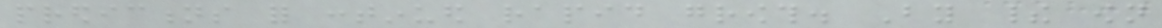predictions for continued rapid growth. By their own
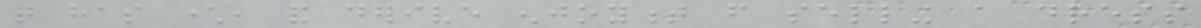that has character, and derive enjoyment from selling a dress
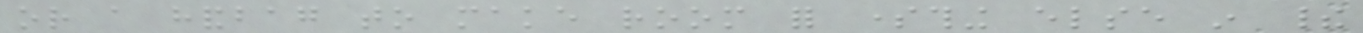or a handbag to make room for something else in their
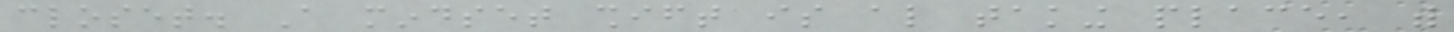closet. A mindset shift is also taking place, with
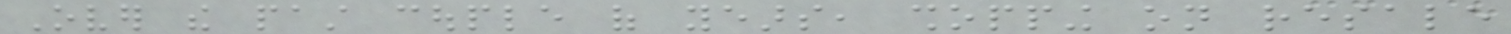Over the past couple of years, shopping on resale
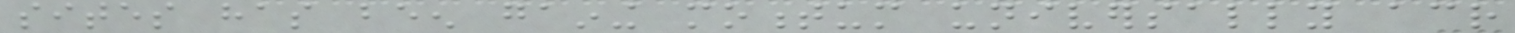sites has been gaining momentum universally across
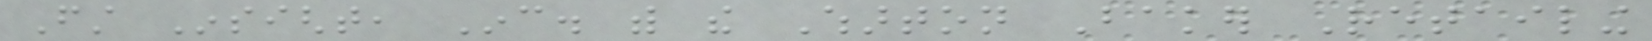First Insight, Inc. with the Wharton Baker Retailing
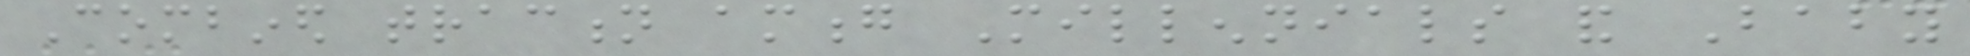Combined traction among Millennials and Baby
